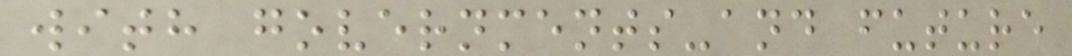with governments-and future
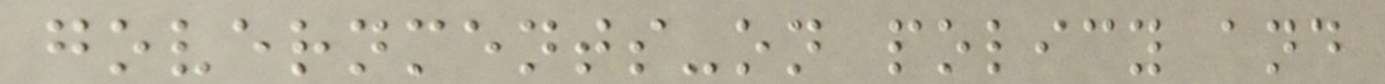governments-on policy and
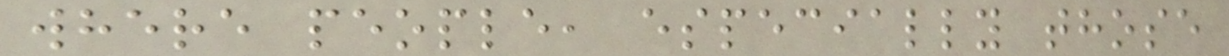where people, especially those
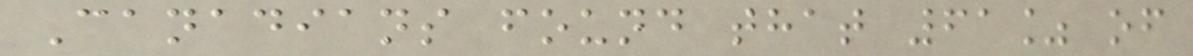Canadians found that 61% of
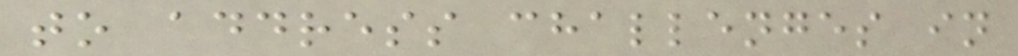to address challenges in
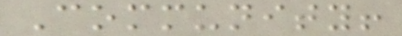Community!
